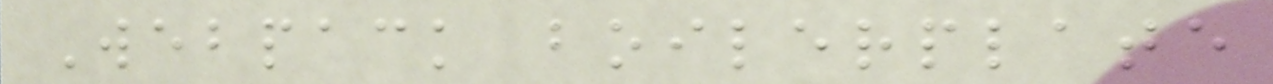Webpack boilerplate
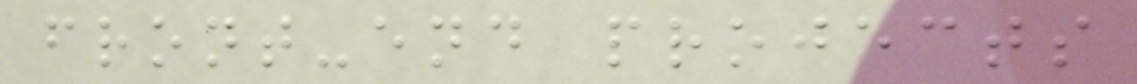front-end projects
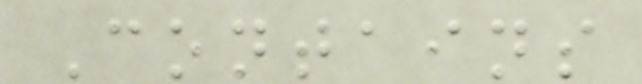Contains
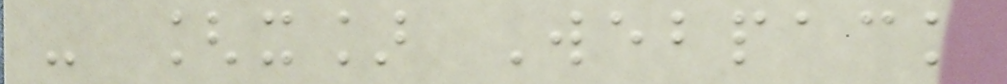- [x] Webpack
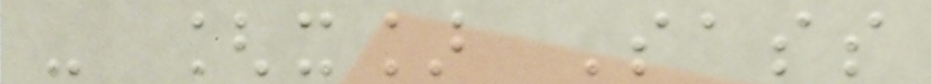- [x] Sass
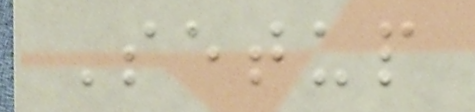Setup
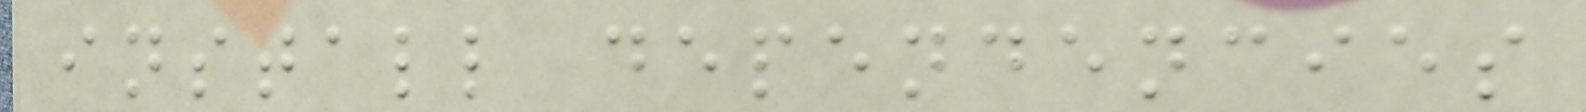install dependencies
